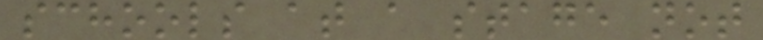schools at a stage not
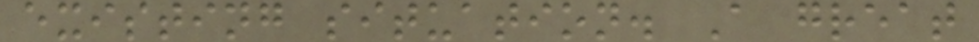existing situation. A great
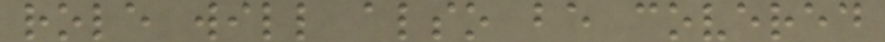role will also be covered
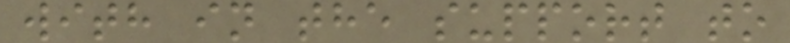with in the support to
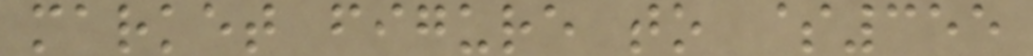market figure to $355
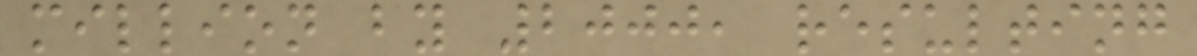million by 2000, resulting
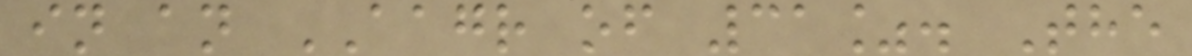in an AAGR of 31%. The
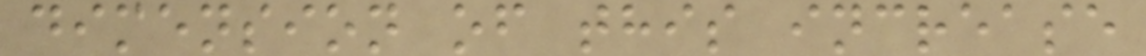dimension of this increase
